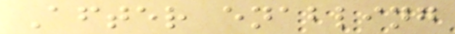After enabling
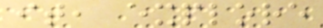it, explore
